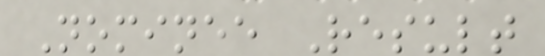Nominee Result
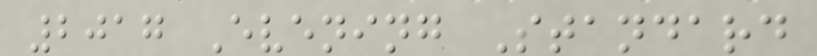2017 Evening Standard
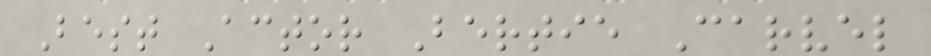Best Actor Bertie Carvel
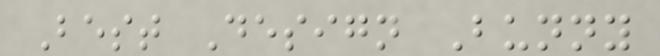Best Design Bunny
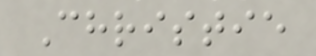Christie
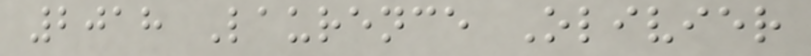2018 Laurence Olivier
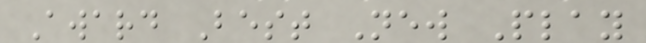Award Best New Play
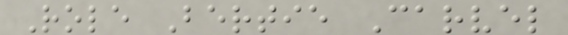Role Bertie Carvel
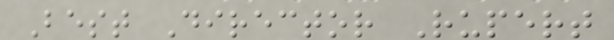Best Director Rupert
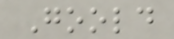Goold
